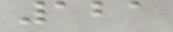121
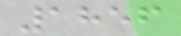1856
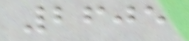2605
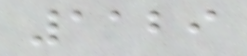1129
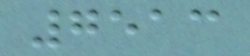7513
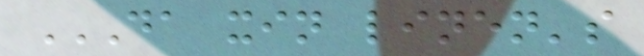DA XIN LINEN'S
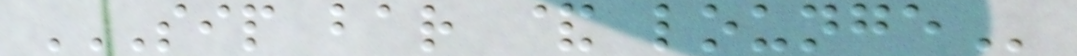SIP BAR & LOUNGE
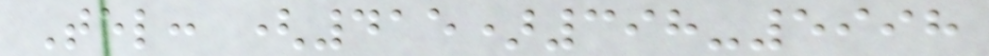Tel: (415)398-5998
